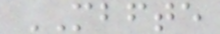MBFTE
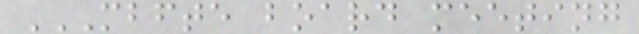MBFTE BOARD MEETING
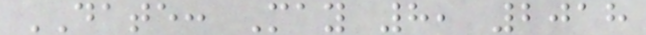DATE: May 8, 2018
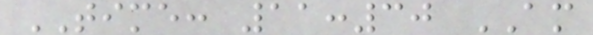TIME: 11:30 AM
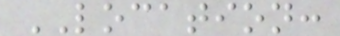LOCATION:
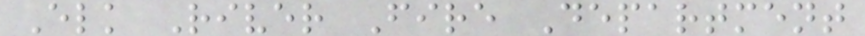Elk River Fire Department
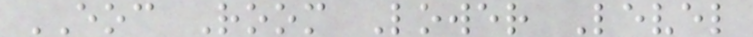EOC Room Lower Level
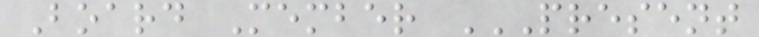Board Member PRESENT
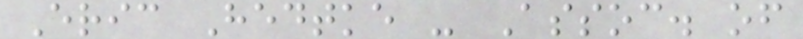Eric Hedtke - Assoc. of
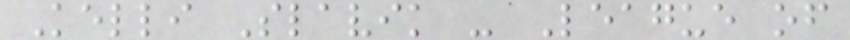Kelli Slavik - League of
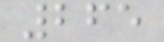265
